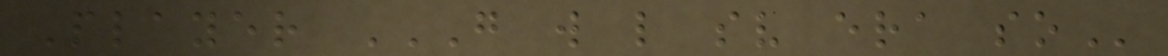Player G W L SV ERA SO
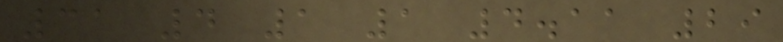31 4 1 1 4.11 29
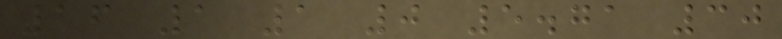16 1 1 0 5.71 30
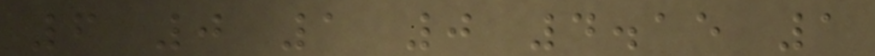6 0 1 0 4.15 1
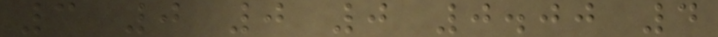3 0 0 0 0.00 4
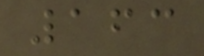163
